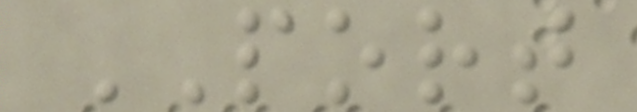PORT
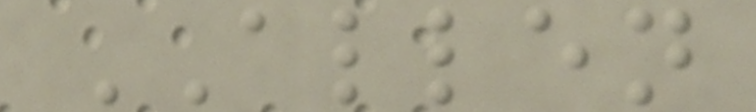ALLEN
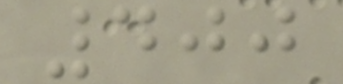400
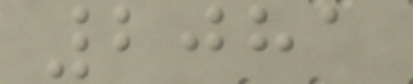2081
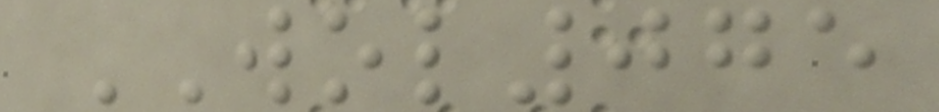WOL075
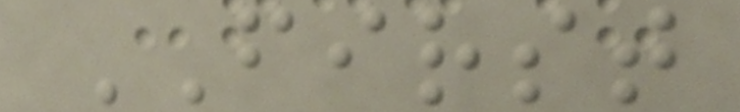FIRST
